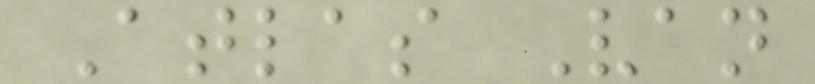Atlas Van
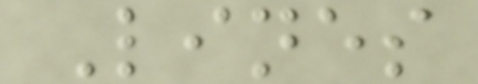Lines
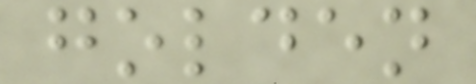golden
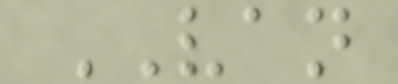VAN
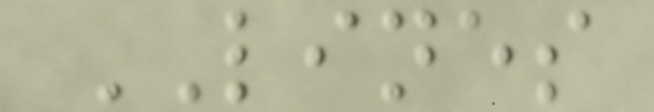LINES
